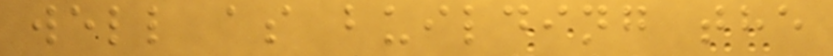well as building the
